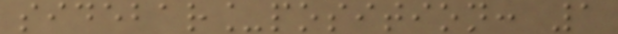sidebar_position: 1
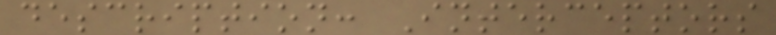description: Interceptors
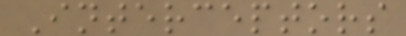Interceptors
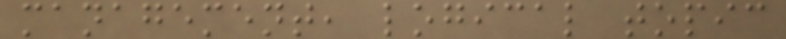management, logical topic
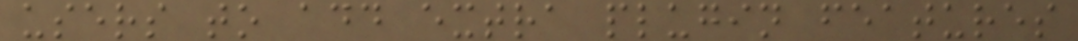users to add extra plugin features
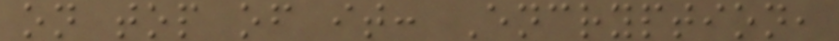on top of it: Encryption,
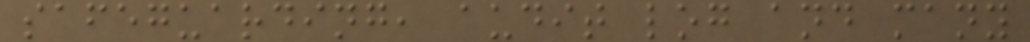safeguarding, audit log and many
